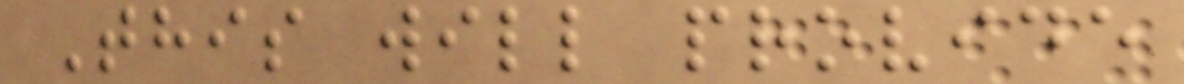This will provide
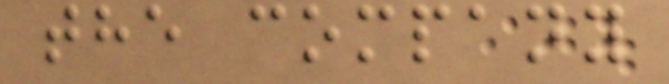the company
